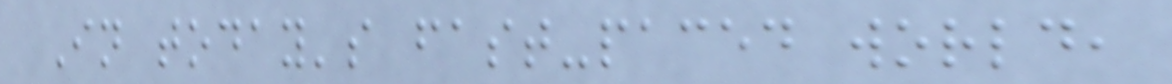In today's fast-paced world,
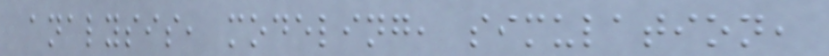analysis, modeling, simulation,
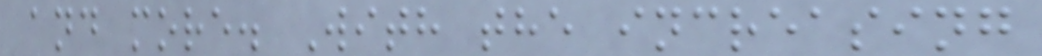and more. With the increasing
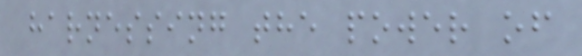harnessing the power of
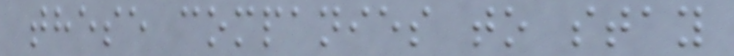these companies to stay
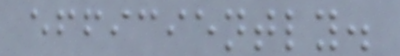efficiently.
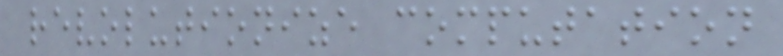revolutionize computation
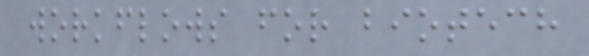workflows for biotech
